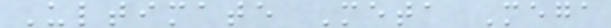Ultimate Meta Mega
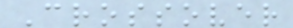Crossover
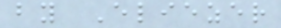by Eliezer
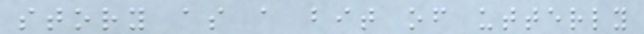story as a bit of utterly
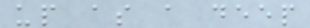up as a deep
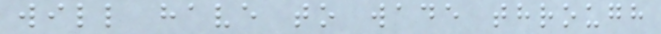will have to wade through
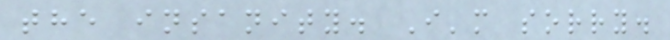the insanity. I'm sorry.
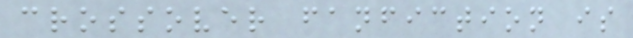crossover fanfiction is
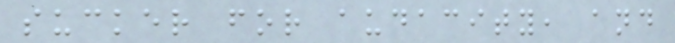sucker for audacity, and
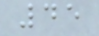45
